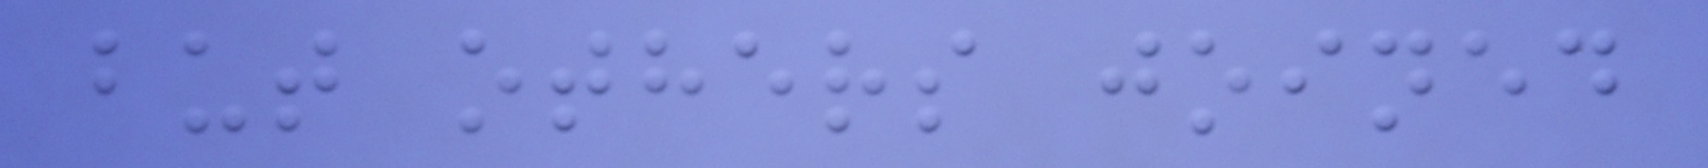but others joined
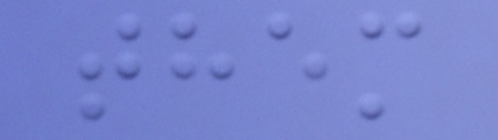them
